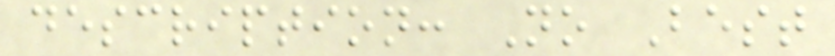description: No Best
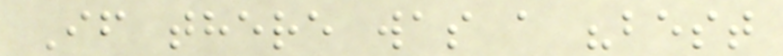If there was a "best
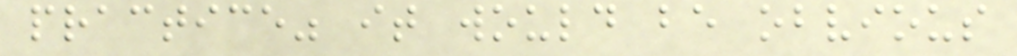practice" it would be obvious
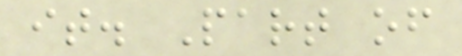it. Part of
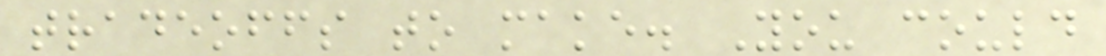tradeoffs to make. You could
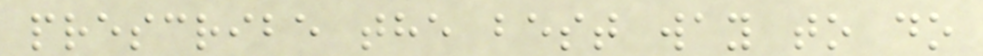prescribe the best way to do
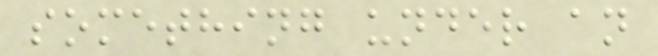something under an
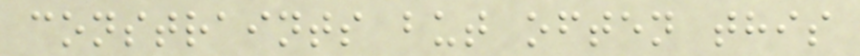constraints but often this
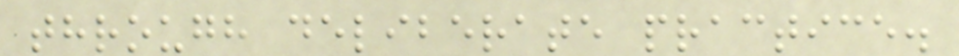through deliberate practice.
